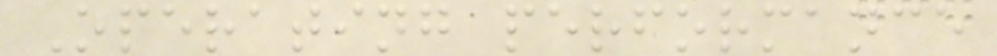Operating performance
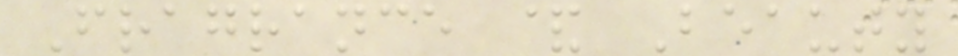Fragrance & Beauty
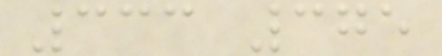333 375
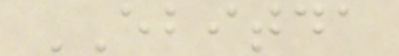EBITDA
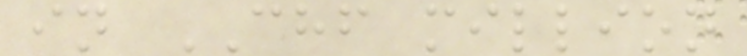in CHF million
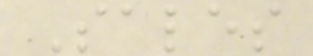Sales
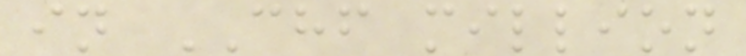in CHF million
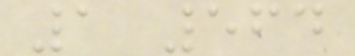1 564
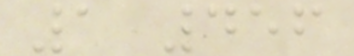1 456
